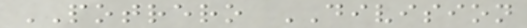POTRERO DIVISION
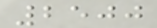2500
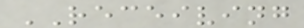RECEIVING
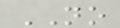NO
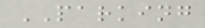PARKING
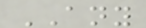ANY
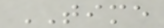TIME
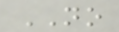NO
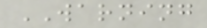WARNING
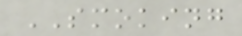SMOKING
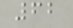62
